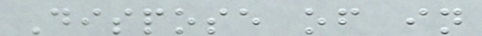Dispose of in
